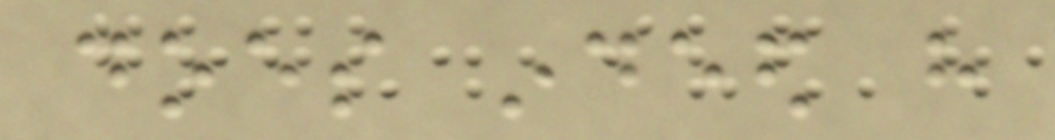does indeed have
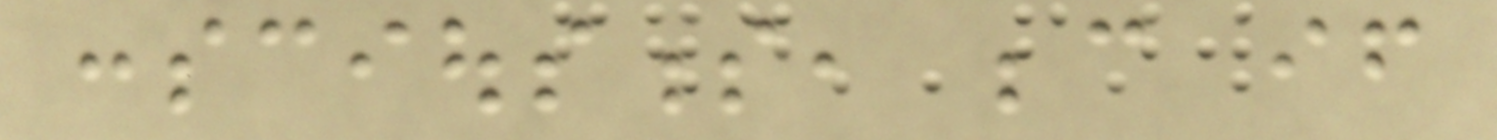consciousness, because if
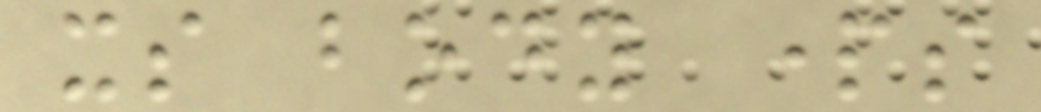its body parts
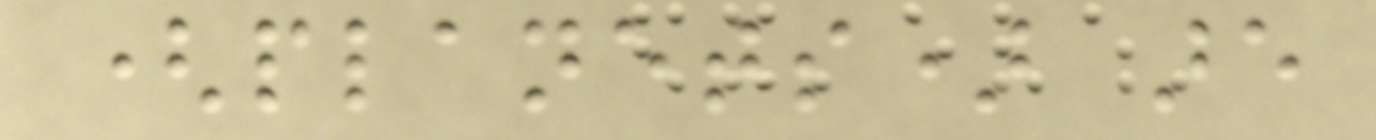(planets) are
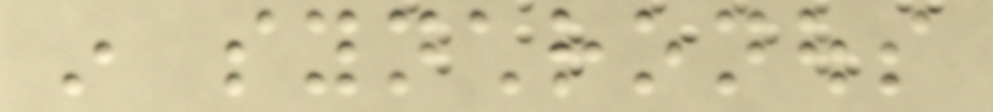in synchronous
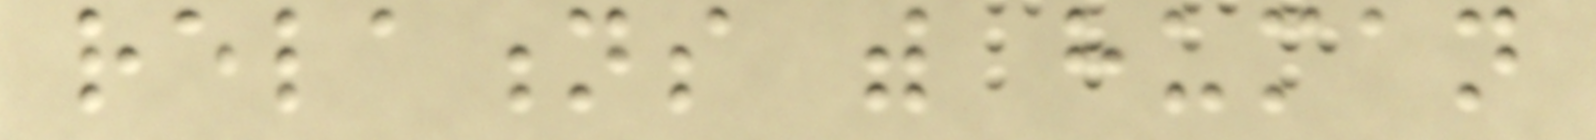relations with human
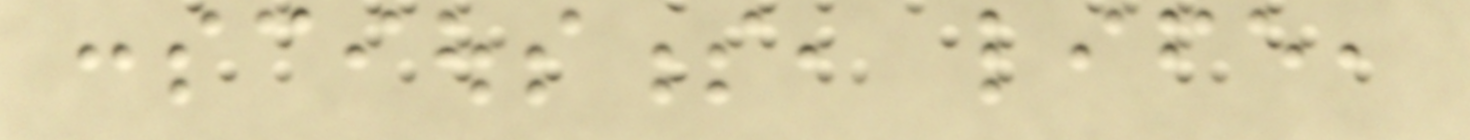consciousness, life,
